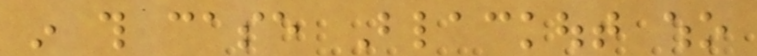in this case Blackout who
